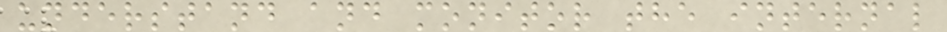understand and monitor the internal
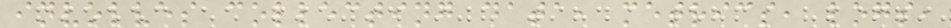involves collecting data, metrics, logs,
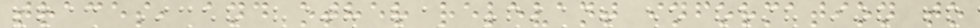traces, and other relevant information to
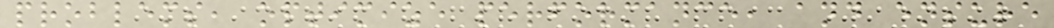problems, optimize performance, and ensure
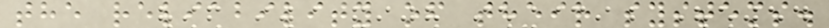the reliability of their systems.
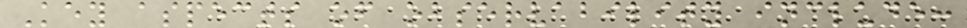Key aspects of observability include:
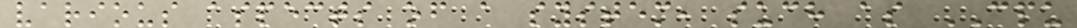various aspects of a system, such as CPU
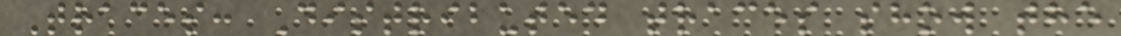Traces: Distributed traces show the
